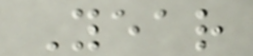Year
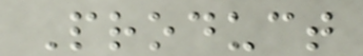Product
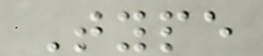Type
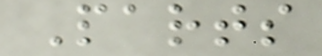Parts
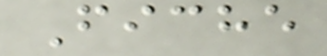Fiche
